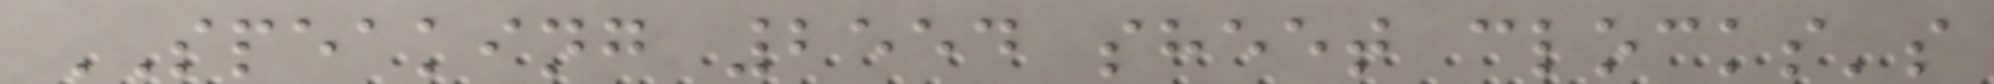SPEAKING 2554 sheet clocks's
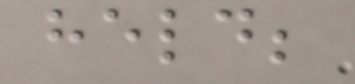held;
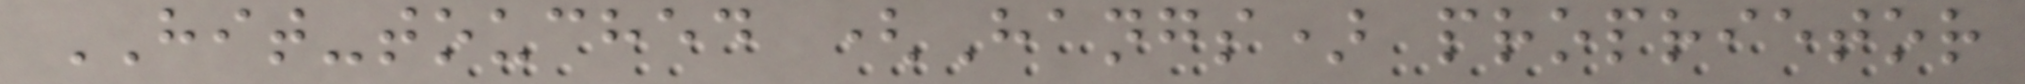HIT-touched (Hangs) proprietor
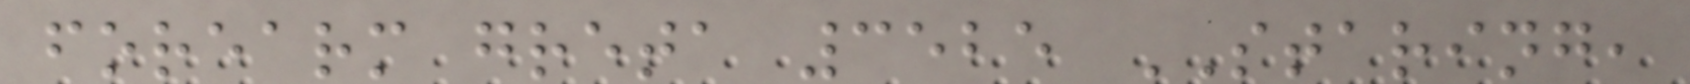forearm greta 3525 STARING,
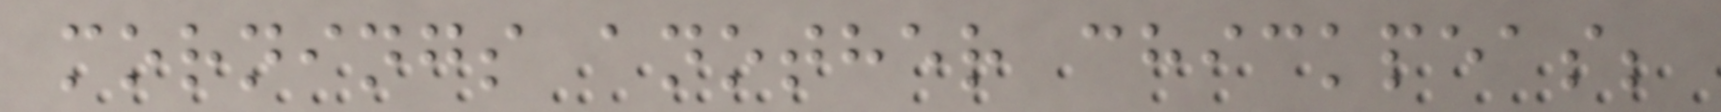mornings another chickpeas;
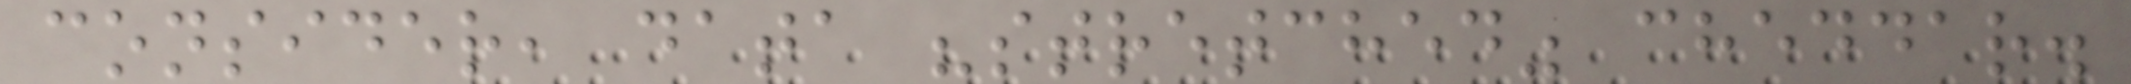consider, data "stretched" cheddar.
